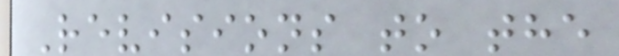Revisions to the
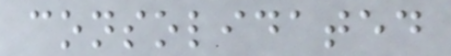consolidated
